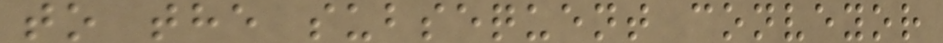to the subsequent conveyor
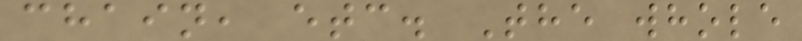chain, etc. The whole
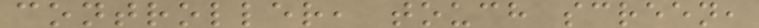controller, touch screen,
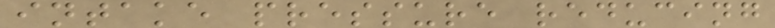intake pressure reducing
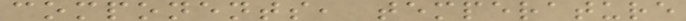components, temperature
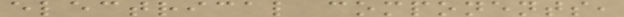electrical components,
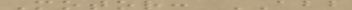Motor: ABB
